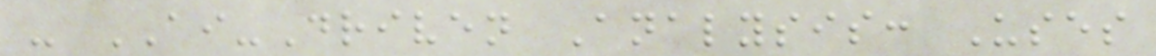- AI-Driven Analysis: Uses
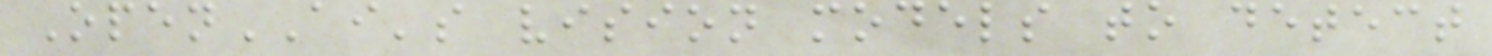OpenAI's vision models to detect
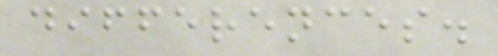differences.
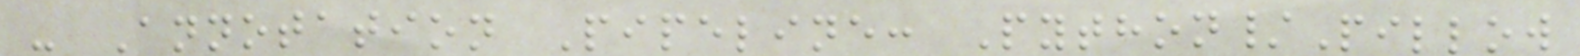- Annotation Pipeline: Python/Pillow
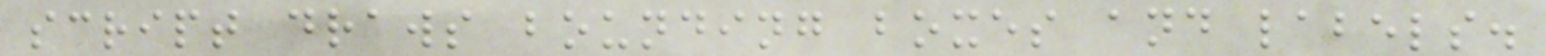script draws bounding boxes and labels.
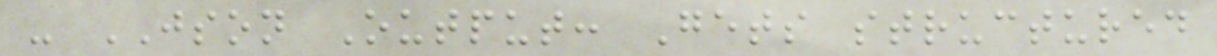- JSON Output: Gets structured
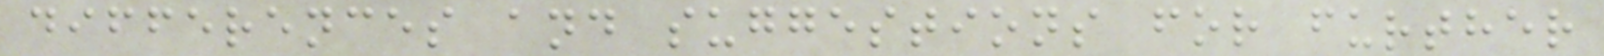differences and suggestions for further
